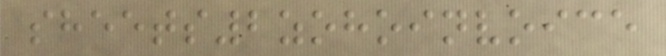sheets2zohoinvoice
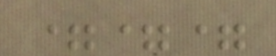===
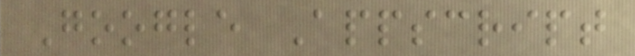Google Appscript
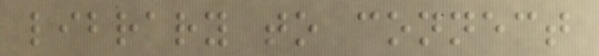library to connect
